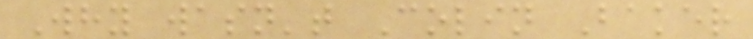Why wasn't Colin Baker
